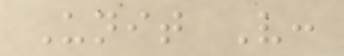Unit V:
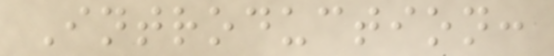Introduction:
